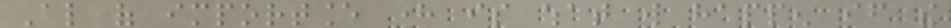Also of importance here is what will happen if the
